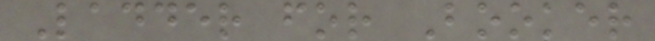Ladder for Booker
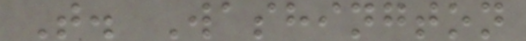T. Washington
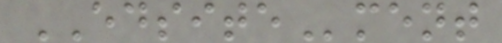EDSITEment
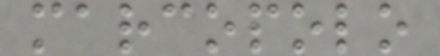marcopolo
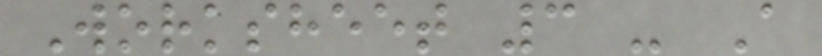Worksheet 3 - A
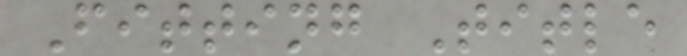Fitting Title
